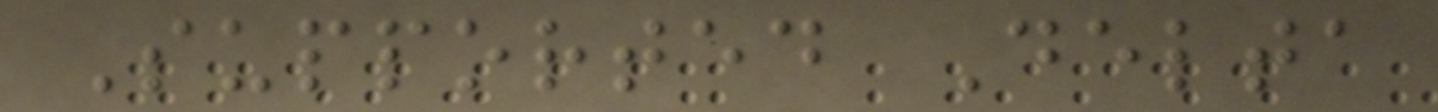Supported Delta
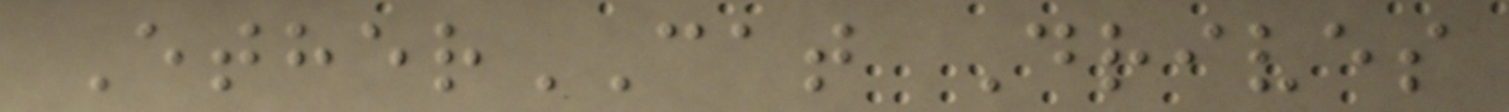EtherCAT Drives
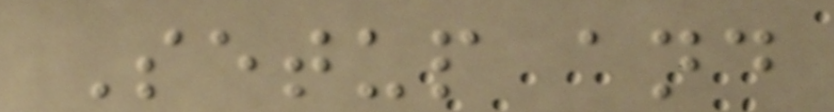Setup and
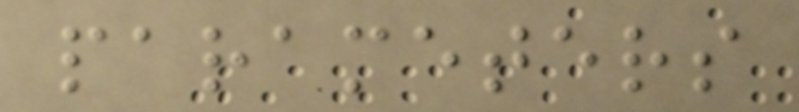parameters
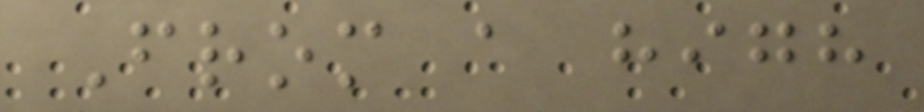From a high
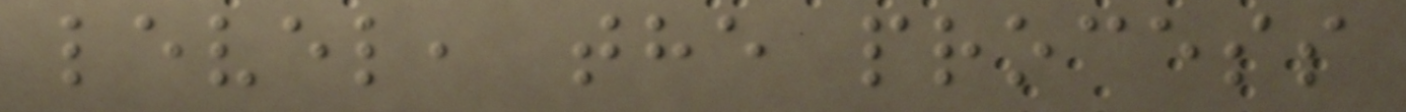level, the process
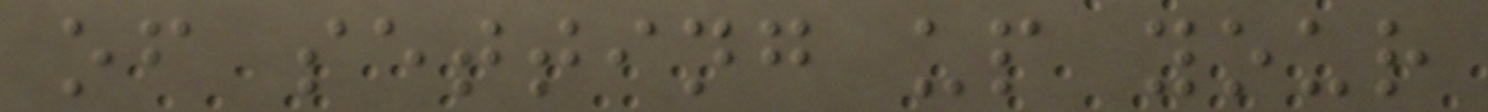of setting up your
